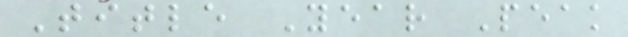Title Year Peak
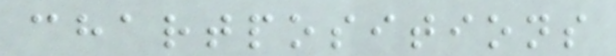chartpositions
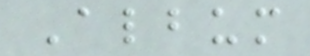Album
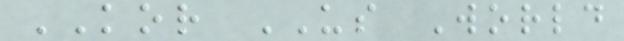KOR US World
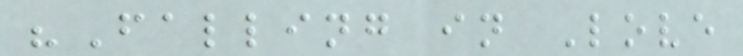"Falling in Love
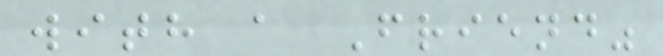with a Friend"
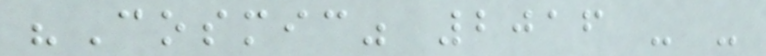"Cosmic" 2016 - -
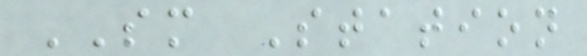SM Station
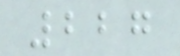227
